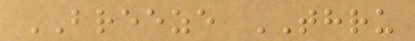BREEZE THRU
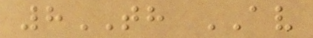8TH AV
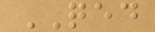QED
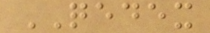QEDEX
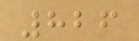826
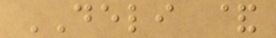DELI &
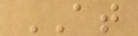AT
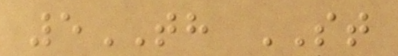5TH ST
